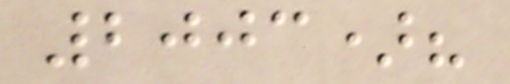2003)?
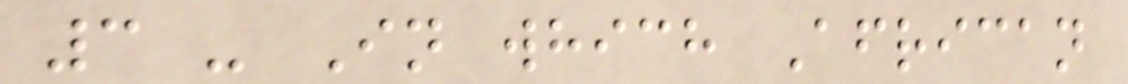3 - In which African
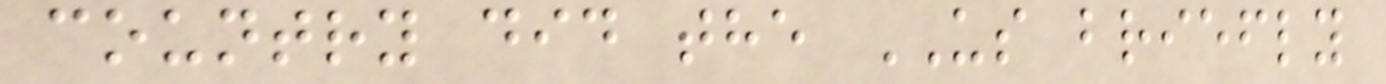country did the US briefly
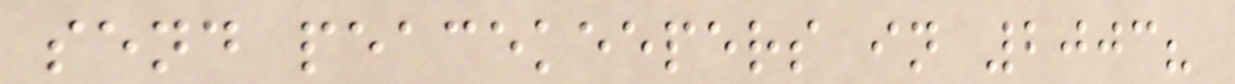send peacekeepers in 2003?
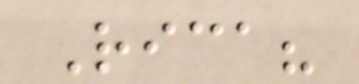Rica?
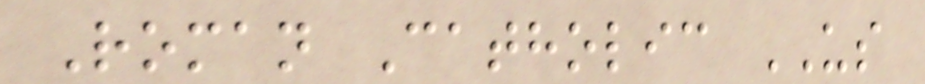Roman Catholic US
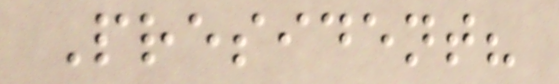President?
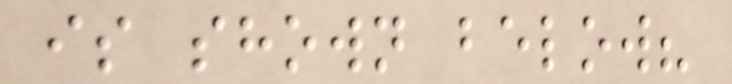is shown below?
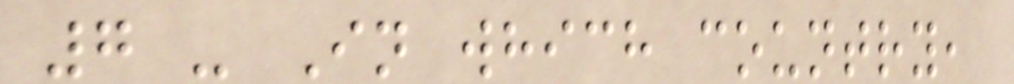7 - In which country,
